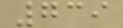739
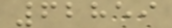62859
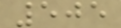505
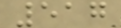517
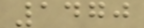1470
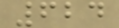624
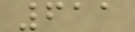611
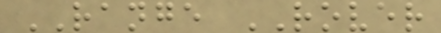RANGE ROVER
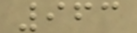963
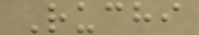Ruchi
